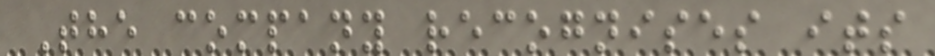The company recognises its
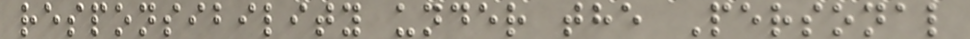responsibility under the Personal
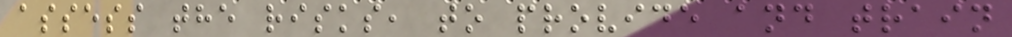assess the risks, to provide and train
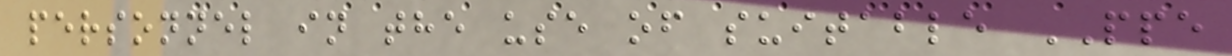personnel in the use of suitable PPE
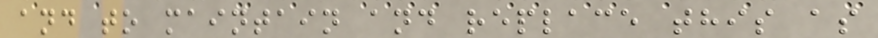and to maintain and replace this as
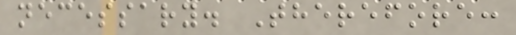necessary. Therefore:
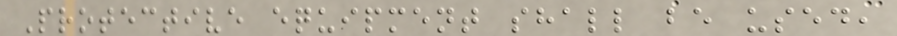Protective equipment shall be used,
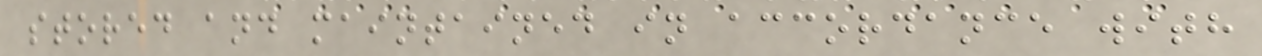stored and maintained in accordance with
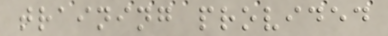training provided
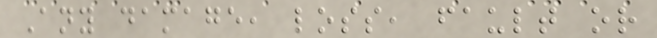Any damage, loss, fault or
